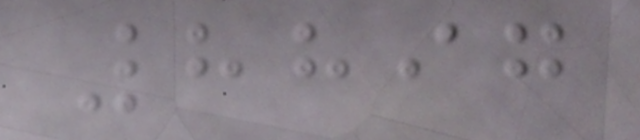8897
